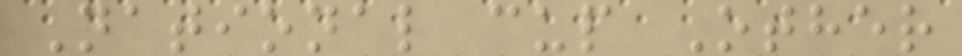National cup Other
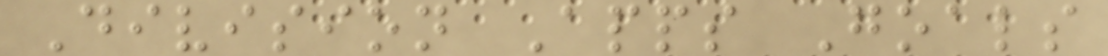Division Apps Goals
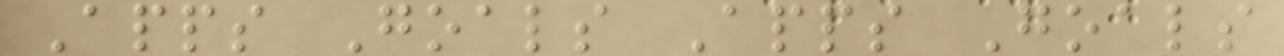Apps Goals Apps Goals
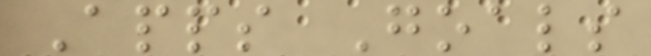Apps Goals
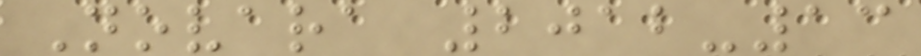Novara 2012-13
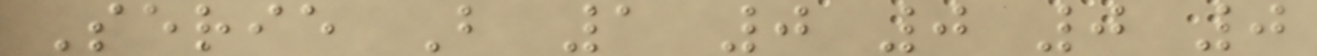Serie B 1 0 0 0 0
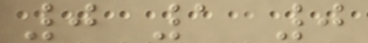0 1 0
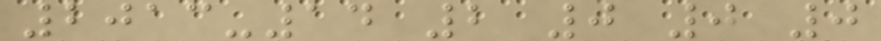2013-14 2 0 0 0
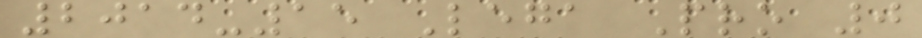2014-15 Lega Pro 0
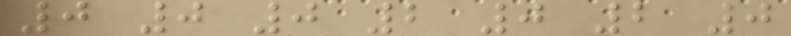0 0 0 2 0 2 0
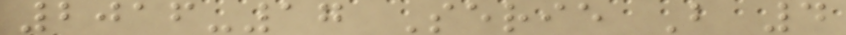2016-17 Serie B 4
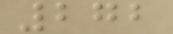272
